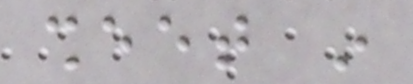sheet in
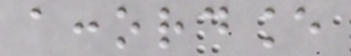accordance
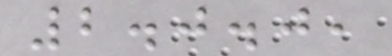2.0.0,
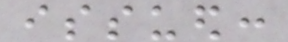issued:
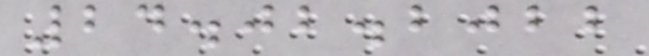24.02.2022
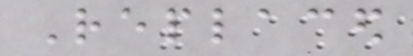Replaced
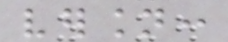version:
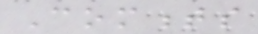Comments
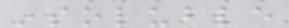insoluble
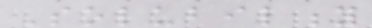Solubility
